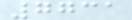7731
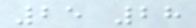25 28
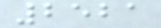2521
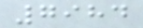7984
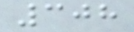308
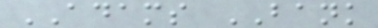ADAMS BANK
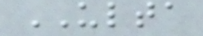ULTA
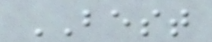BEST
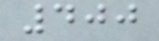400
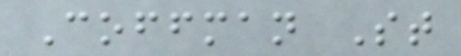Coffman St
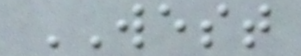WEST
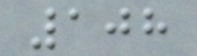108
